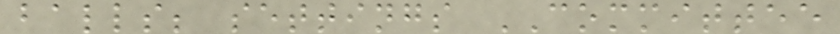balls; settings COMMITTEE
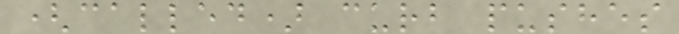(called) curb pushes
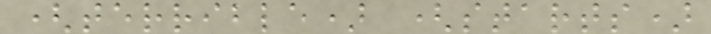(terrible) (starts)
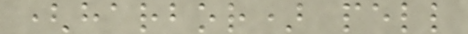(harbor) pell
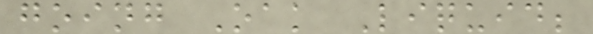going Oak Liquid;
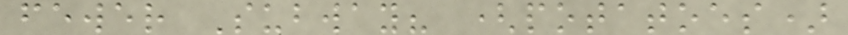fewer Subway? (potatoes)
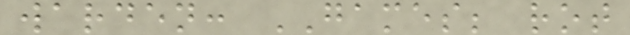warden: GAMES; rot
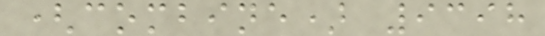(combine) 9398
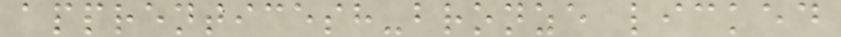apprenticesh-bronze licked
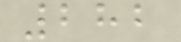282
